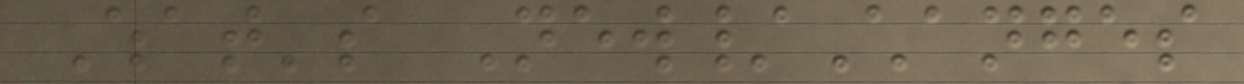What's New/Changes
